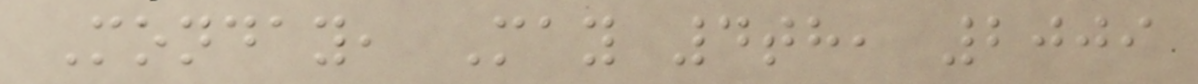Monday, May 4th, 2009
